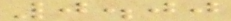0.00
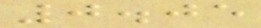0.05
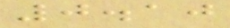0.10
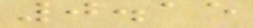0.15
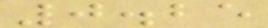0.25
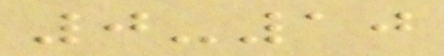0-10
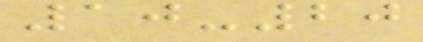10-20
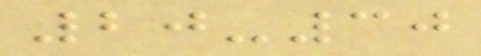20-30
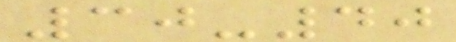30-40
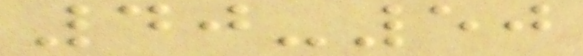40-50
